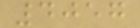4057
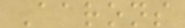Aarons
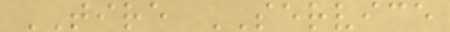TIRE SERVICE
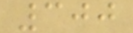300
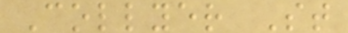Collyer St
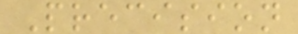Precision
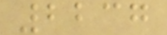2237
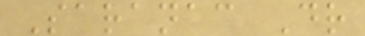Saranac Dr
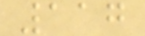117
